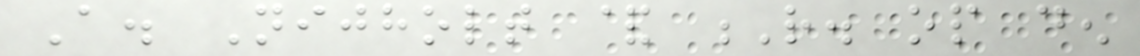A. Nijholt & R. op den
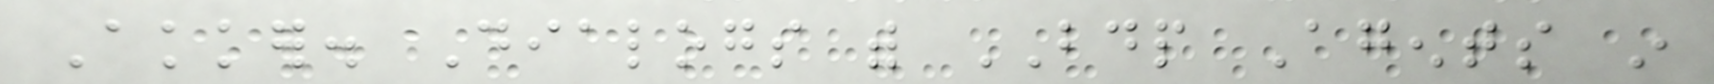Akker. Dialogs with BDP Agents in
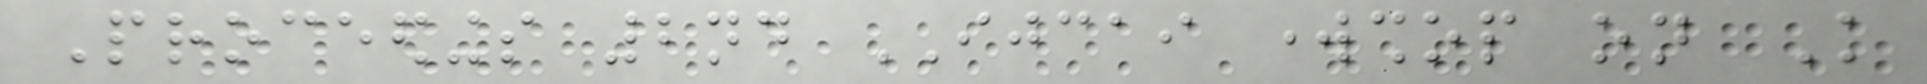Proceedings 2nd IJCAI workshop on Knowledge
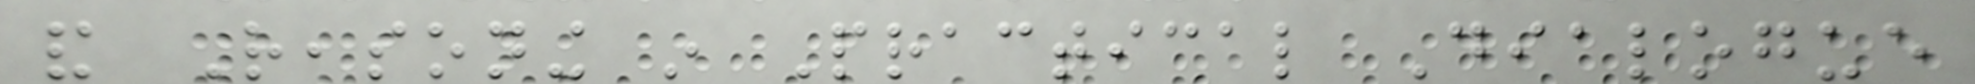and Reasoning in Practical Dialogue
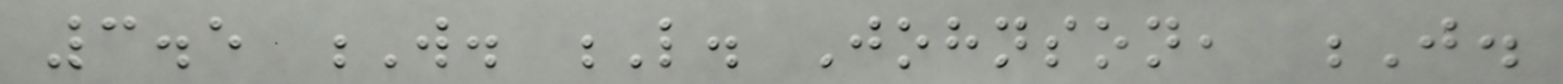3.5 W. L. Johnson, J.
